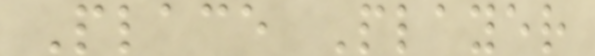Place Player
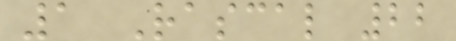1 Rascal 22
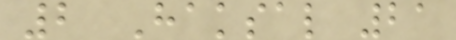2 Haksal 21
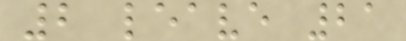2 leave 21
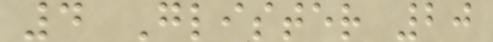4 Glister 20
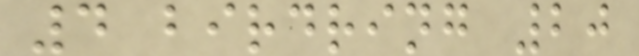4 birdring 20
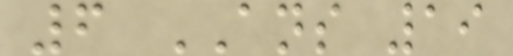6 ANS 19
